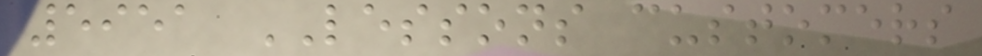5951 LESSONS customers
